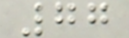77
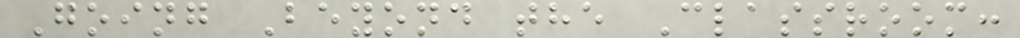Going Beyond the Classroom:
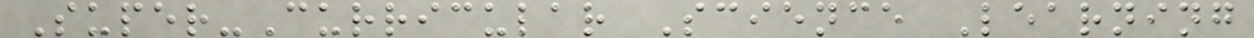Super-Curricular Science Learning
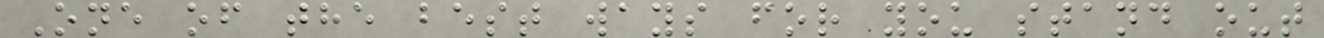One of the best ways for you stand out
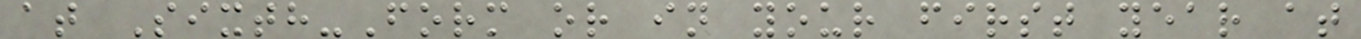at Sixth-Form or in your first year at
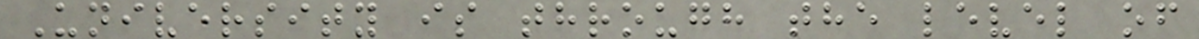University is through the level of
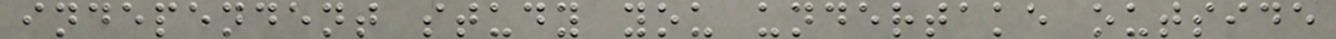independent study you undertake outside
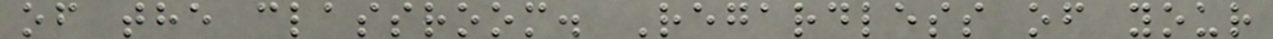of the classroom. Regardless of your
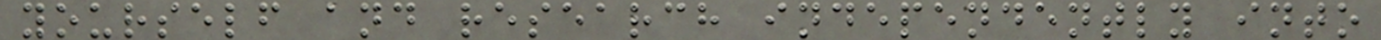yourself and research independently into
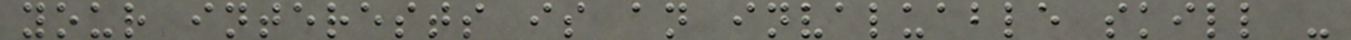your interests is an invaluable skill -
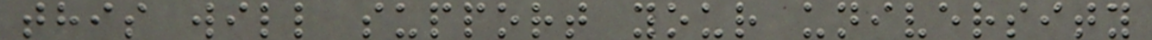this will support your university
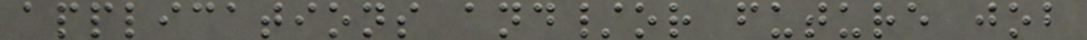applications and/or future job
